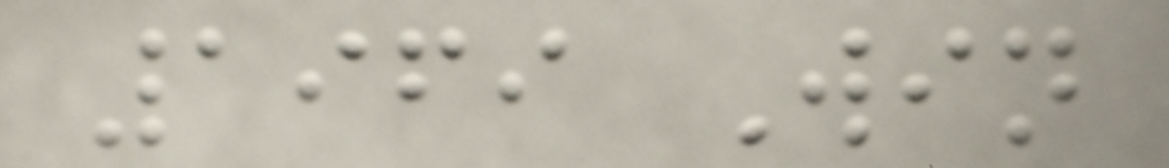1969 Win
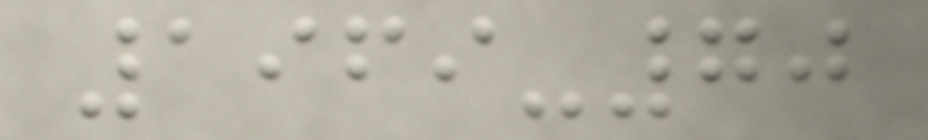1969-70
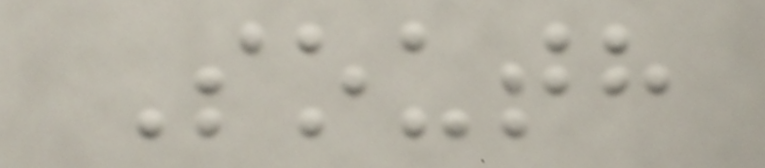South
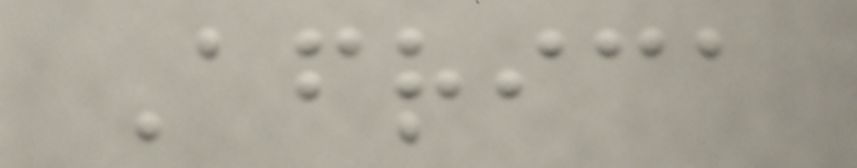Africa
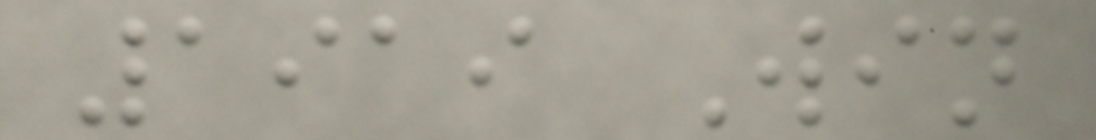1919 Win
